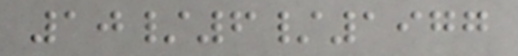10/6/1977
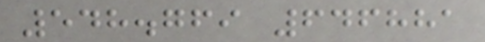548.769 646881
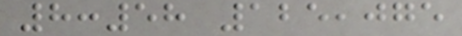8:58 125,075
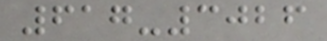617-3026
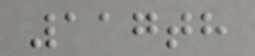117th
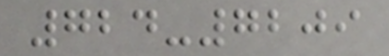724-7209
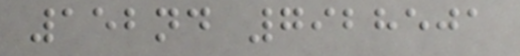152nd 7928501
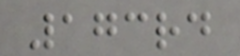173rd
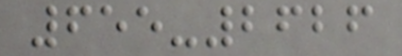655-2626
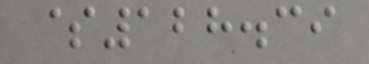$128.39
